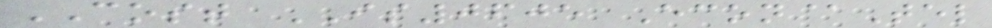COST IS0605 Econ@Tel
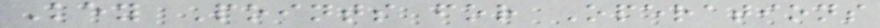Key Points for Operations
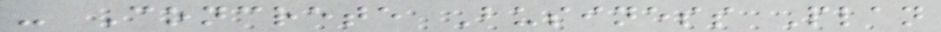- Concrete Business Plan
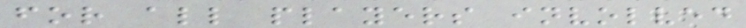for all players involved
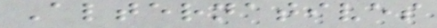Alternatives
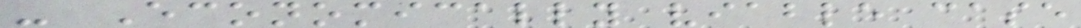- Economically viable case
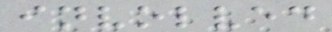involved
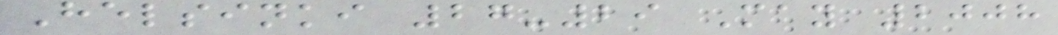Helsinki 27-29 May 2008
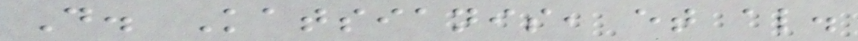D. Katsianis, et al.
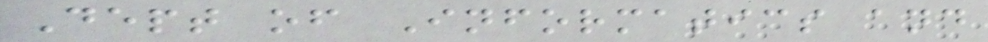Dept of Informatics and
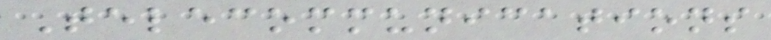Telecommunications
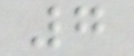7
